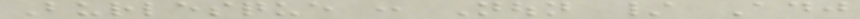Burlesque : Noun / Adj
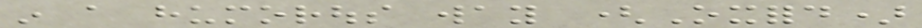in a humorous way (Oxford)
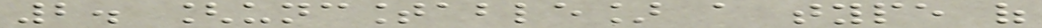2. [uncountable] a type of
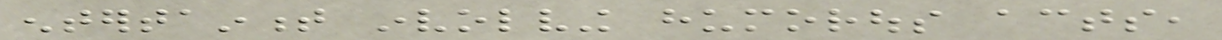entertainment involving humorous acts,
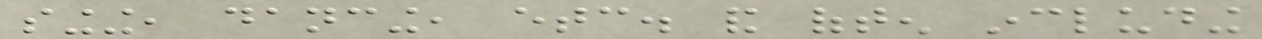singing, dancing, etc. and often including
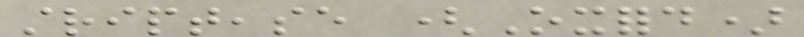striptease (Oxford)
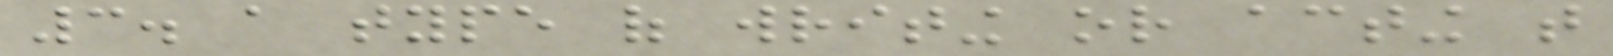3. a type of writing or acting that
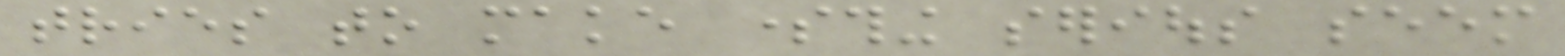tries to make something serious seem
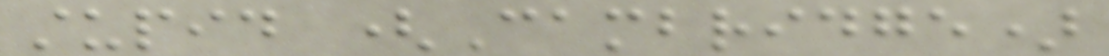stupid (Cambridge)
